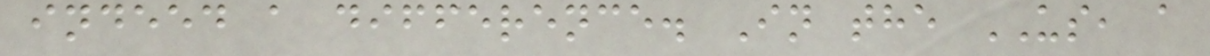indeed a difference. In the US, a
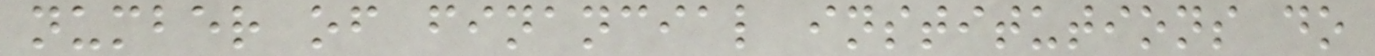number of financial institutions do
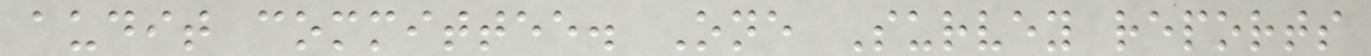audit committee. One Survey reports
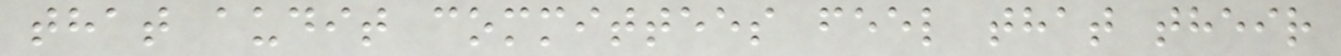that audit committees feel that their
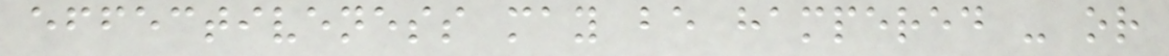effectiveness may be hampered - or
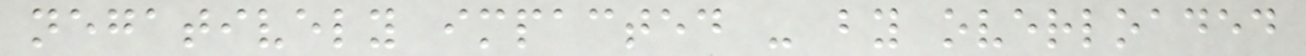negatively impacted - by overloaded
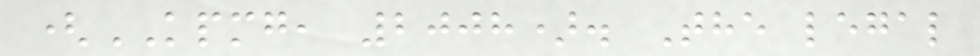(KPMG, 2008). The legal
